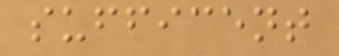sufficent
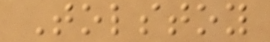Tolstoy
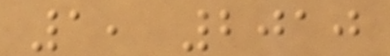1, 2010
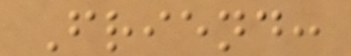Friend:
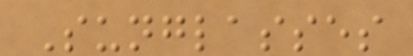Sunglasses
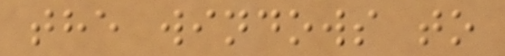the windows to
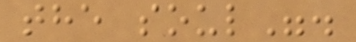the soul".
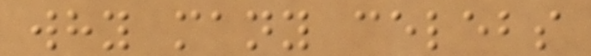why many celebs
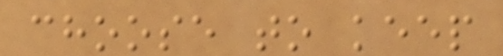choose to keep
